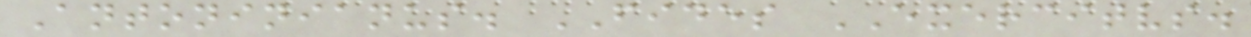Antoninianus. FIDES EXERCITVS.
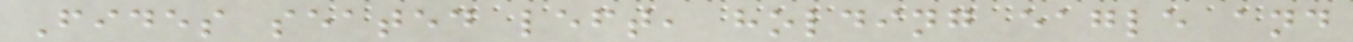Fides seated left, holding eagle and
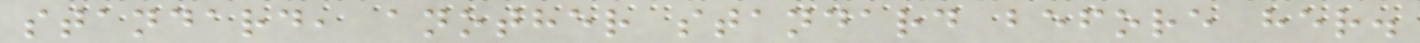standard, another standard before her.
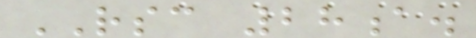RSC 28a.
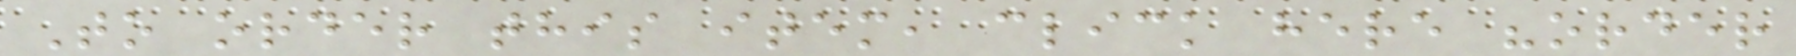To order this item, click here "order
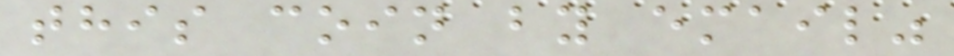this coin by email"
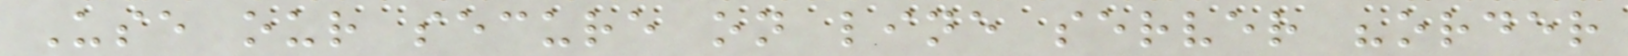Use our secure on line server "order
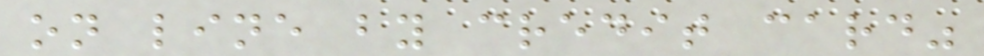on line by credit card"
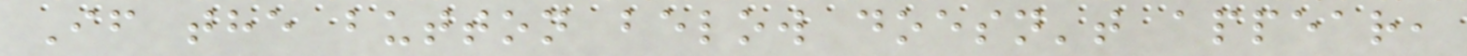If the button below doesn't appear,
